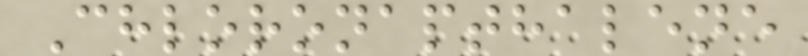Chloronapthalene
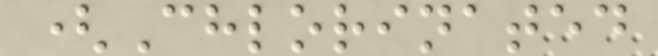(Chlorinated
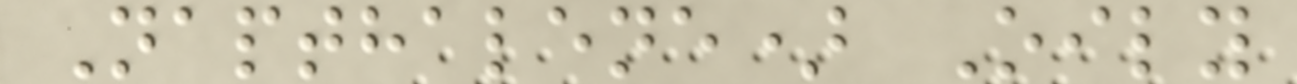Napthalene) Oily
